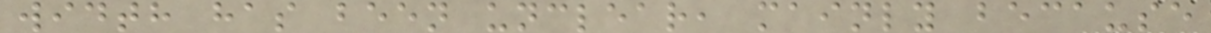width has been unclear, mainly because
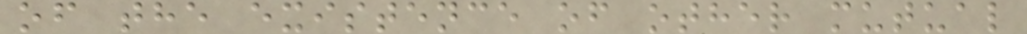of the existence of other mutual
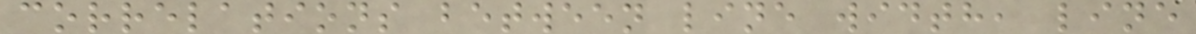correlations between line width, line
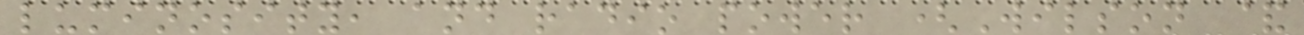luminosity, and radio power (Wilson &
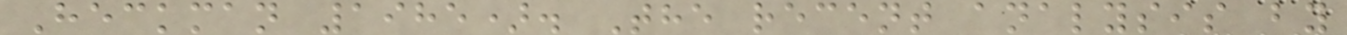Heckman 1985). The recent analysis by
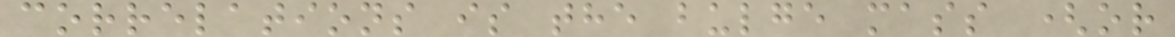correlations is the bulge mass (or
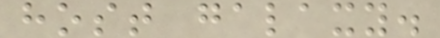host galaxy.
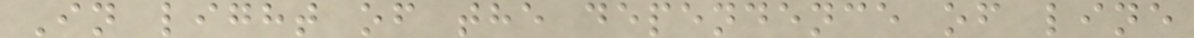In light of the dependence of line
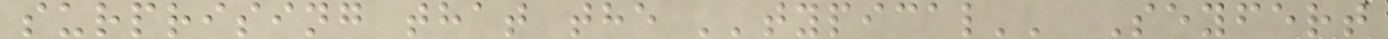surprising that the ''typical'' Seyfert
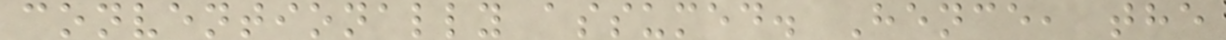conventionally assumed. Hence, the
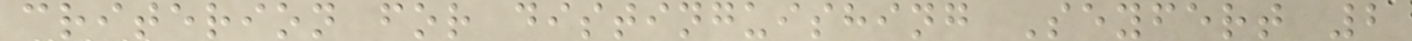criterion for distinguishing Seyfert 2
